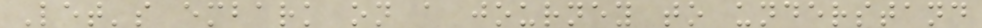Let's embark on a journey to understand
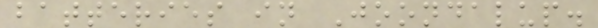batteries in Joondalup.
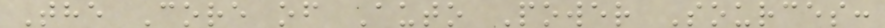The Core of Auto Power Sources:
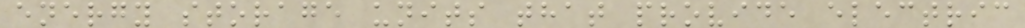energy storage units that provide electric
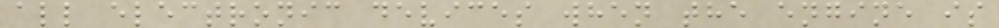all electronic devices when the engine is
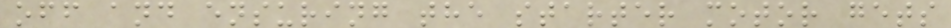off and ensuring the starter motor gets
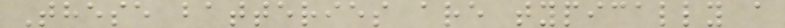These batteries are typically a
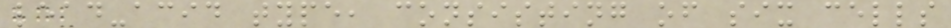lead-acid type, consisting of six cells
